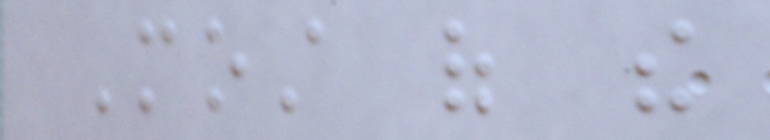Most of the
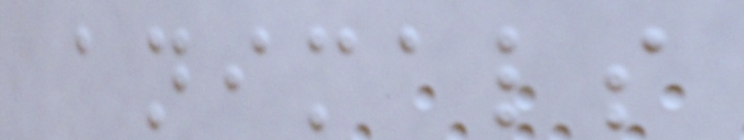animals
